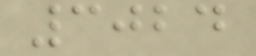3024
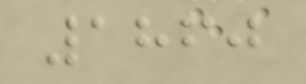1860
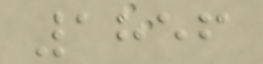1856
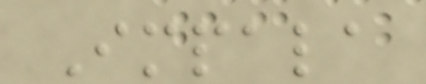Impala
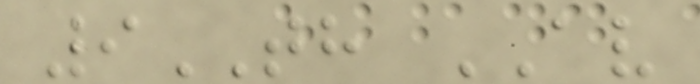9TH AV
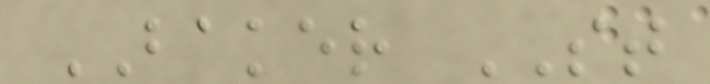BAKER ST
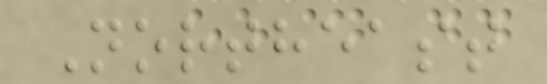Northeast
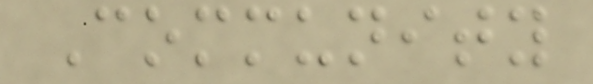Community
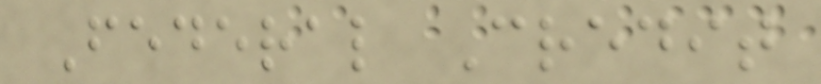Federal Credit
